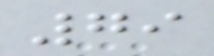79
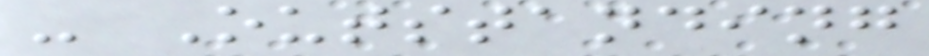- Outstanding
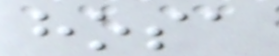hosa
